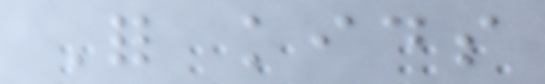For kids
